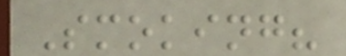Smoking?
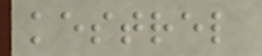kestrel
